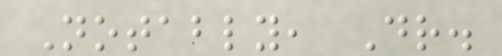Notably, Dr.
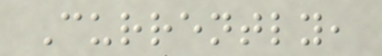Currently,
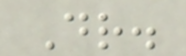Dr.
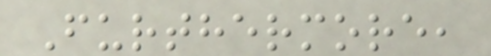Furthermore,
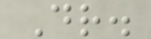Dr.
